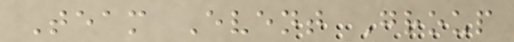Team Event Group
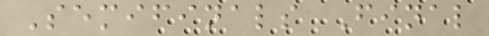Semifinals Final
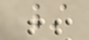/
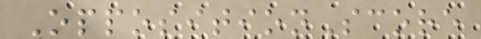OppositionScore
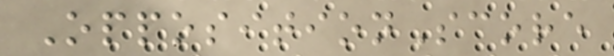OppositionScore
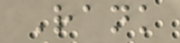Rank
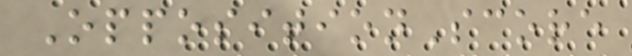OppositionScore
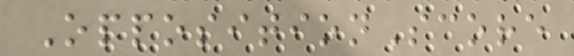OppositionScore
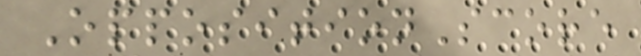OppositionScore
